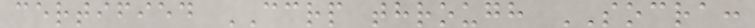certified CCRP through SOCRA:
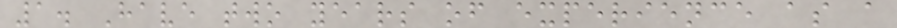1. Have two years of experience as a
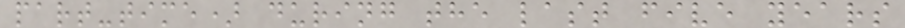part-time) during the last five years
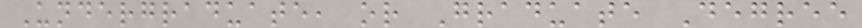Undergraduate, or Graduate Degree
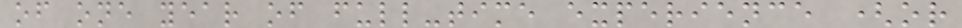of one year of full-time experience (or
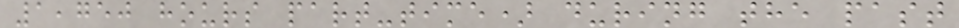1,750 hours part-time) during the past
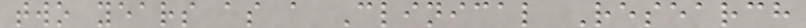two years as a Clinical Research
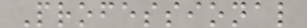Professional
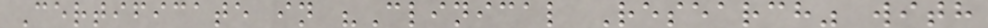Certificate in "Clinical Research" with
